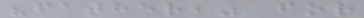"father," for
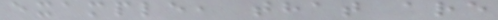example, that are
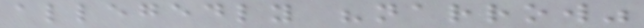allegedly "narrow"
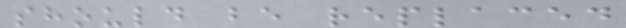should be replaced
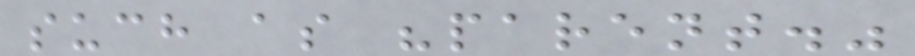such as "parent."
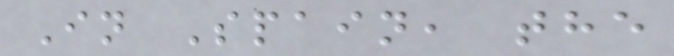In Spain, the
